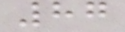87
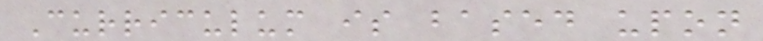Curriculum is based upon
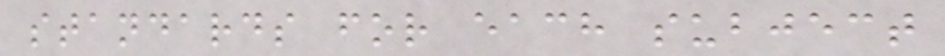standards for each subject
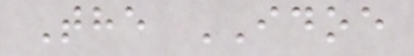The IDOE
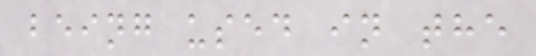being used in the
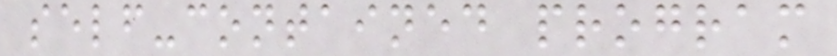self-contained program
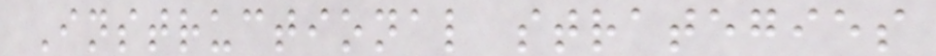Instructional strategies
